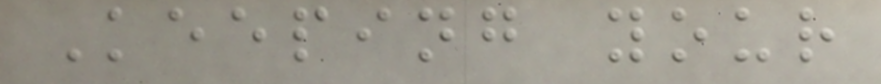Keeping your
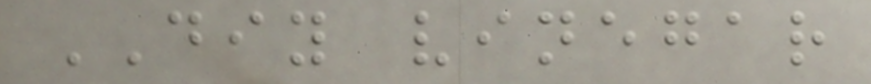DIY vinegar
